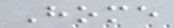Home
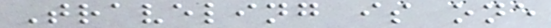Traveling is one
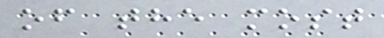of the most
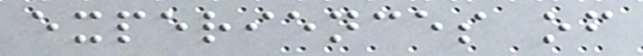experiences of
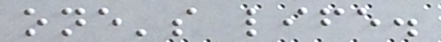one's life.
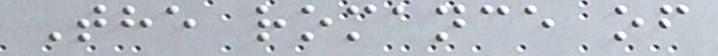The romance of
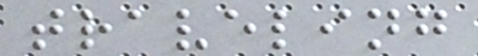traveling
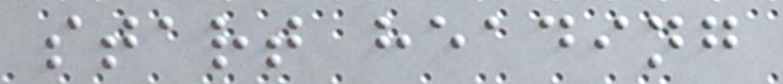start heading
